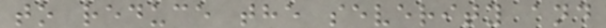to reduce the severity and
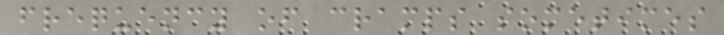frequency of cramps sometimes
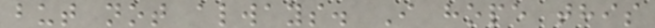but not always. I hope this
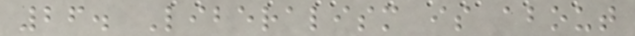26. Liberalism is about
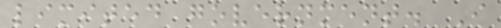limited government. I
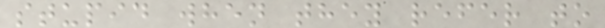stupid when they refer to
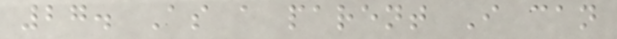27. As a parent I can
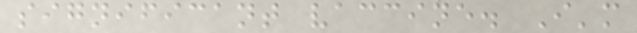significant vaccine. I'm
